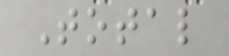Total
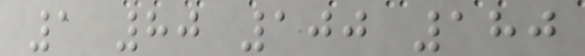1 80 100 180
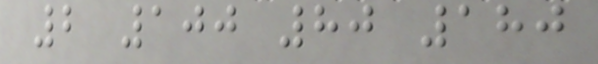2 100 80 180
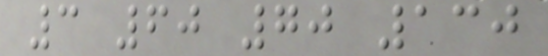3 60 70 130
